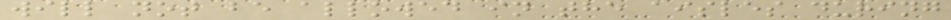will not be allowed in the aisles during
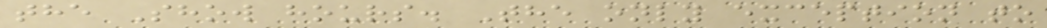the Show hours. The only exception to
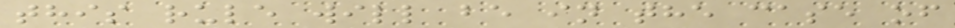this rule will be in the case of
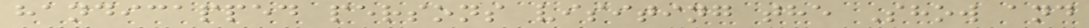handicapped persons visiting the Show and
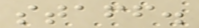staff.
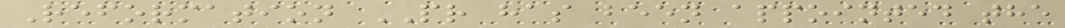Reformation PR has been appointed the
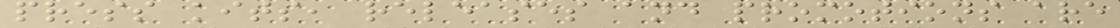press kits, releases and promotions are
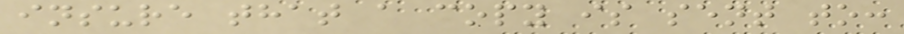insure that a copy is sent to:
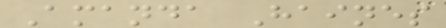Amanda Haines
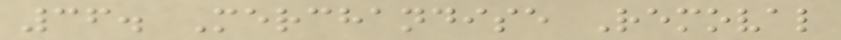36. Merchandise Removal
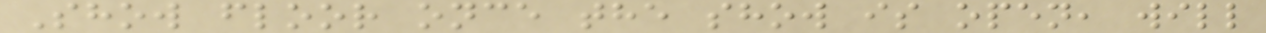Show floor once the show is open, will
